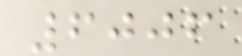6006
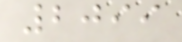2099
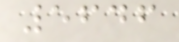5646
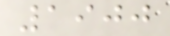1900
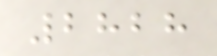2828
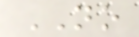NO
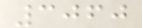3060
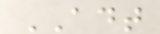ADT
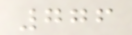776
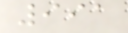991
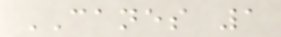CANES 1
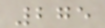275
